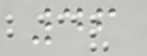46
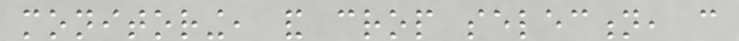monitoring, and crop selection, can
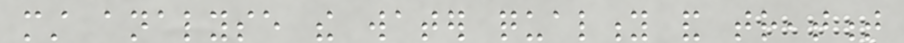must analyse the water quality and treatment
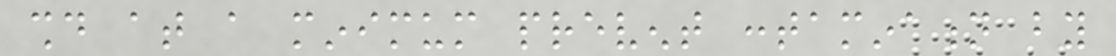should at a minimum prevent contamination by
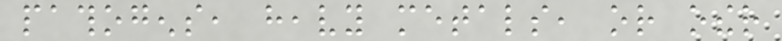pathogens, heavy metals, or other
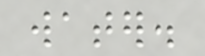water.
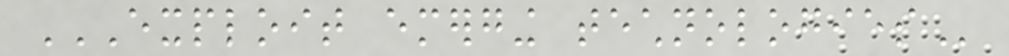EXPLOIT EMERGING TECHNOLOGIES
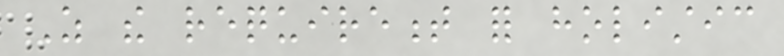As the requirement for holistic
